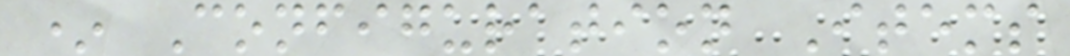* Configuration Items
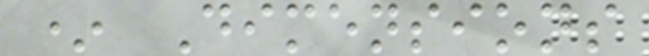* Dimensions
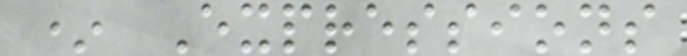* Expressions
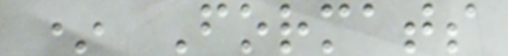* Formats
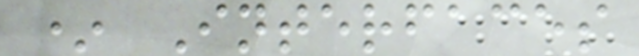* Interfaces
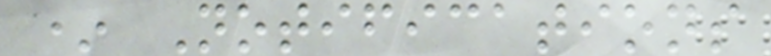* Notifications
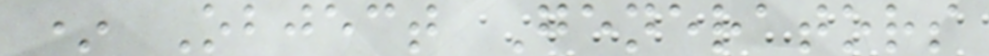* Object Generators
